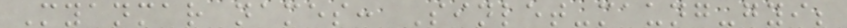Myanmar names: Sinlet-maung-gyi;
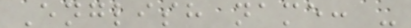English name: -
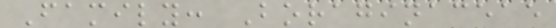Family: Boraginaceae
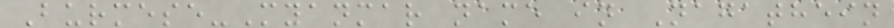Burmese-Myanmar name in Nagathein
